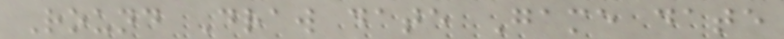Round Draw date Game date
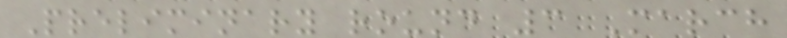Preliminary round 3 March
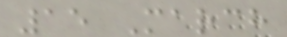15 March
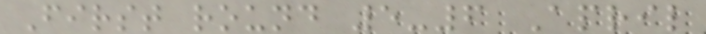First round 5-6 April
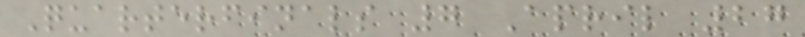Quarterfinals 7 April 27
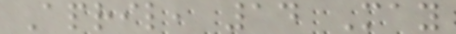April, 14 May
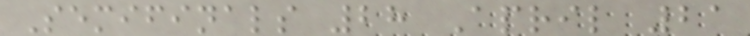Semifinals 28 April 21
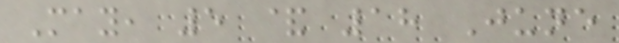May, 5 & 18 June
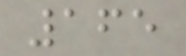165
